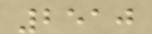2510
